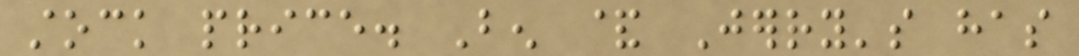stock price. Ben & Jerry's has
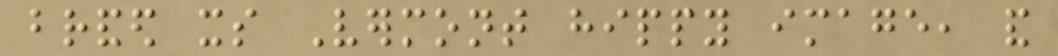branded its Vermont hippy image, and
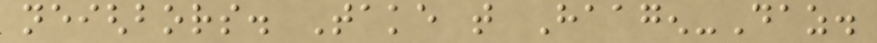neighbors. Take that Haagen-Daz.
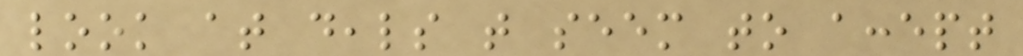look at deals that seem to accept
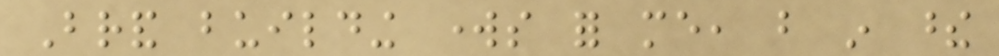Brand building works for me, but in these
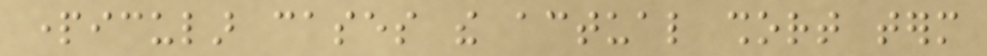particular cases the actual short term
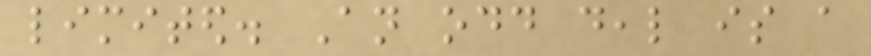limited. An odd deal is a
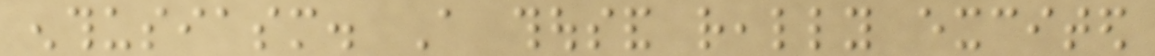enthusiasm. A thousand really excited
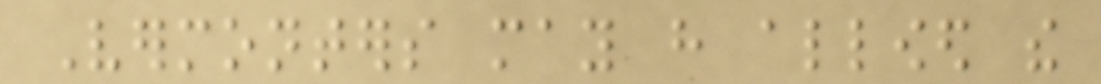Vermonters may have allowed the
